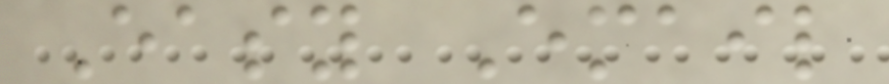Easy Email
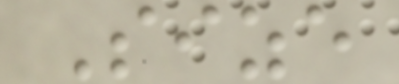Size
